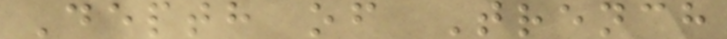Depth of Trench
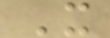X
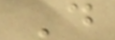D
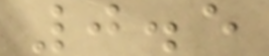0.5
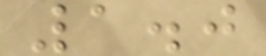1.0
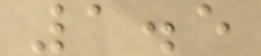1.5
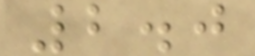2.0
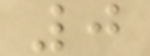0
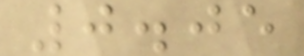0.05
